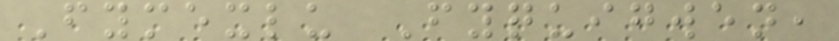Fymexlu Fyquigwen,
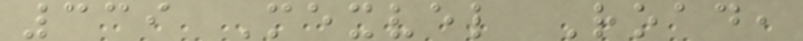339 Mexvel Road,
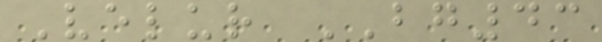Velur BG43
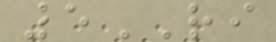5RI
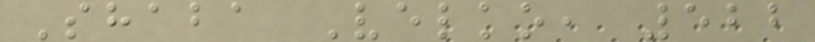Shaba Velko, 522
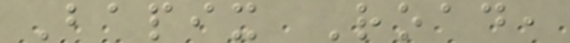Bapix Road,
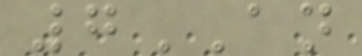7AN
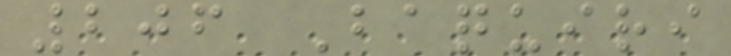206 Baquiri
